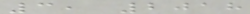3, 2018
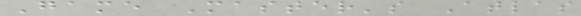Game Master's Atlas
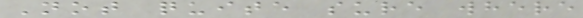Not quite sure where
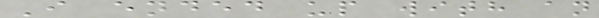I ended up with an
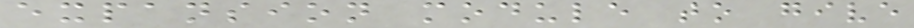expansion module to give
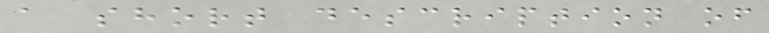a short description of
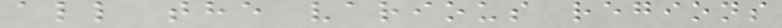all the various regions
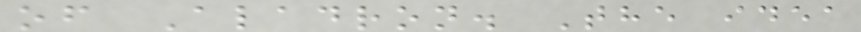of Aladron. The idea
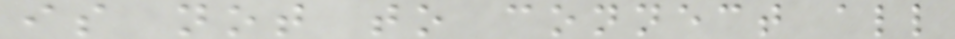is not to connect all
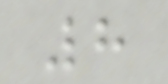8
